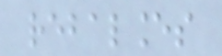rebalances
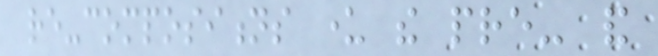re-compositions under the pre- and
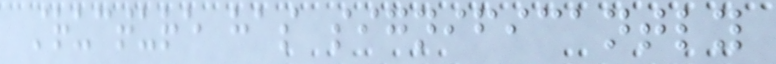structure has significantly
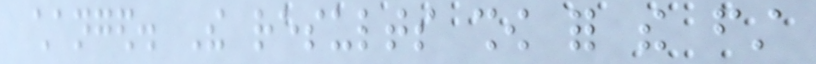changed. The results show for the first
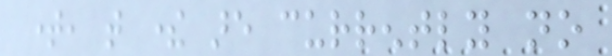time, that there are currently no
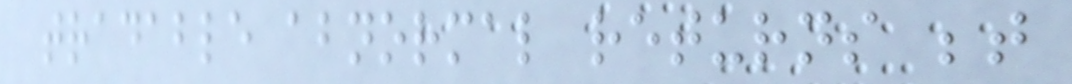tradable abnormal returns between
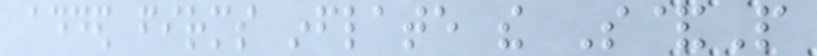added firms inflate the S&P
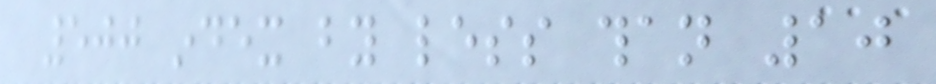500 index by less than 10
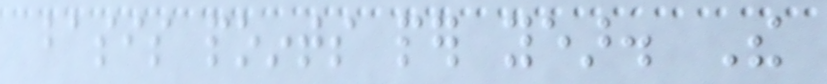basis points per year. The
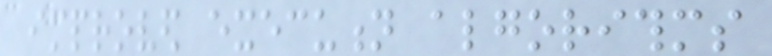improved execution algorithms
